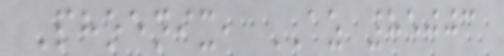Phoenix, AZ 85003
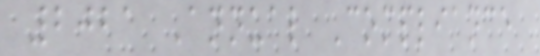2021 Annual Compliance
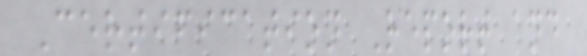Certification Report and
